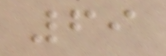69
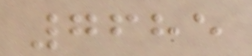7685
